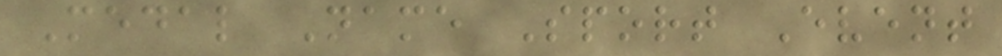Medal Name Sport Event
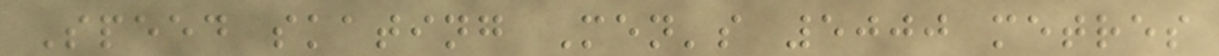Speed skating Men's 5000 metres
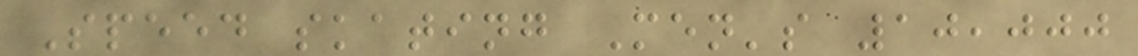Speed skating Men's 10,000
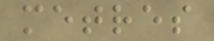metres
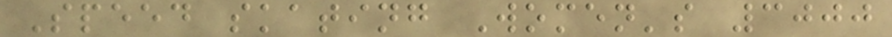Speed skating Women's 3000
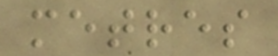metres
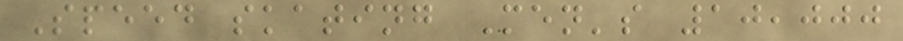Speed skating Men's 10,000
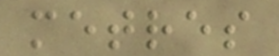metres
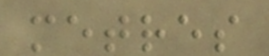metres
